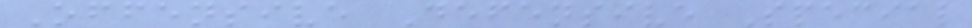Offensive Defensive Special
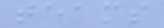teams
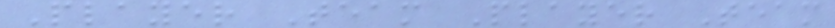Player Team Player Team
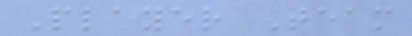Player Team
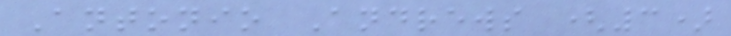Antonio Andrews (3)
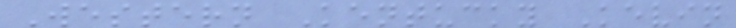Western Kentucky Kevin
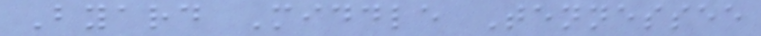Byard Middle Tennessee
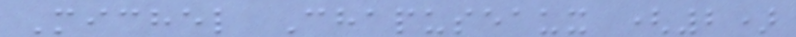Michel Chapuseaux (2)
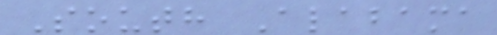South Alabama
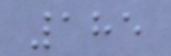185
